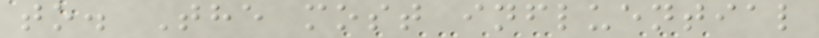to. The most influential
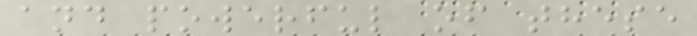and powerful of these
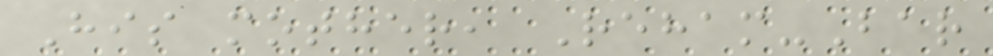His mother, Reham-Bar
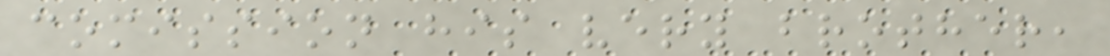comission his very brother,
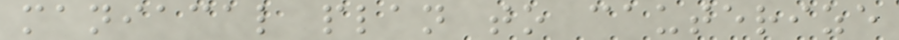maniacal plan to cauterize
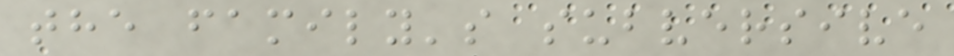the family's subversive
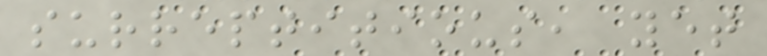surreptitious, yet
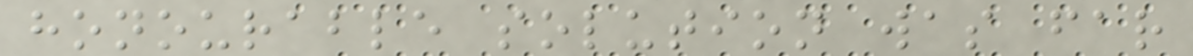honourable solution was far
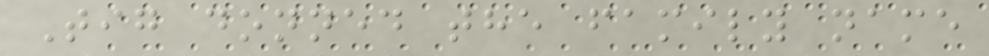Tig donned the family name
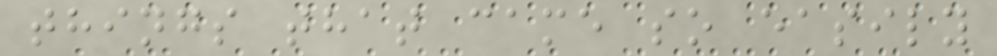things that came so easily
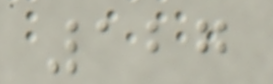127
